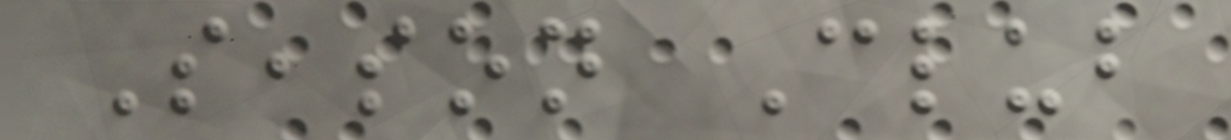Season Club
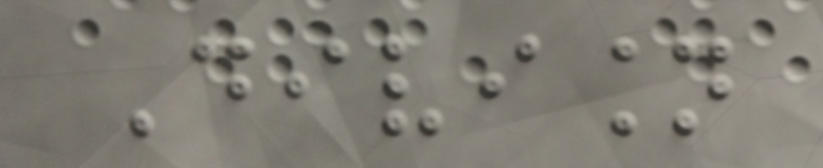Division
